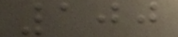100
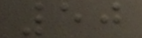50
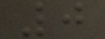0
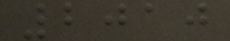2010
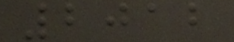2012
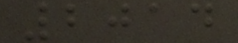2014
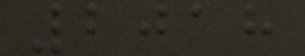2018
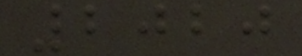2020
